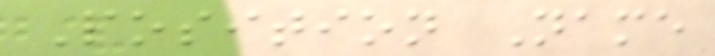Position Name
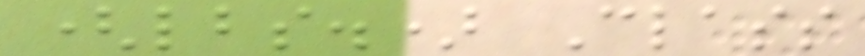(lbs.) Class
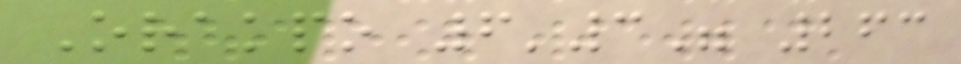Orakpo 6'3" 263
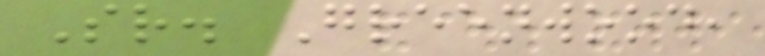Sr. Greenwood,
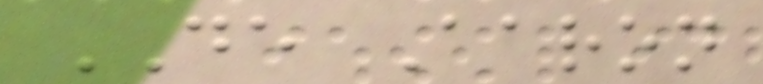DE Aaron
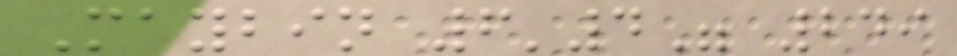Maybin 6'4" 249
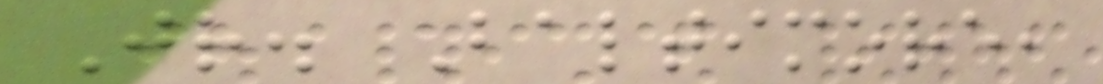Jr. Baltimore,
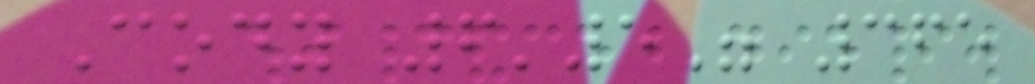Cody 6'5" 365
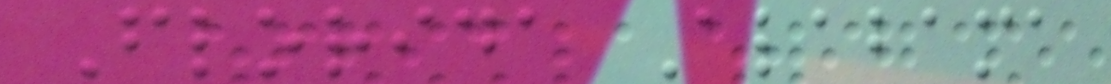Florida Alabama
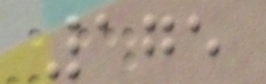175
